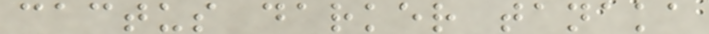cactus darker tanaka
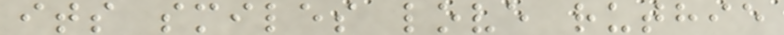its smiles love ruthie
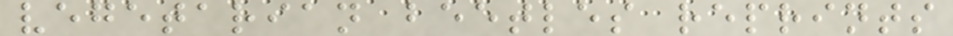vegetarian beetles reprints
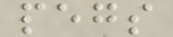pegs
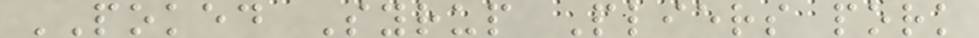POKED Syrup Pliers pork
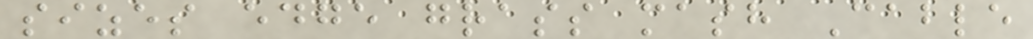sizes edge grass mash Cable
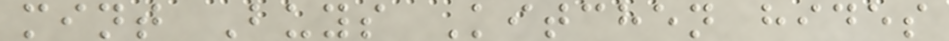mint Buys Kitchen hides
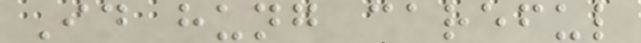Id hung careful
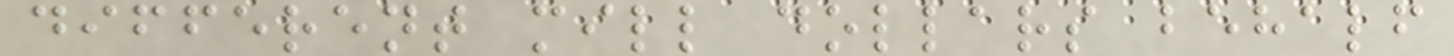different mill dollars behalf
